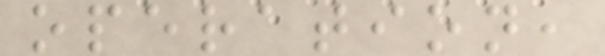operation,
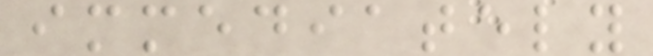immediately
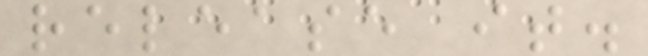release it.
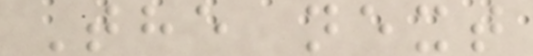The next
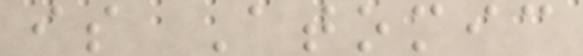is Atomic
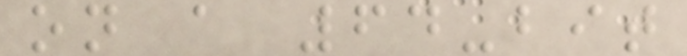on a 64-bit
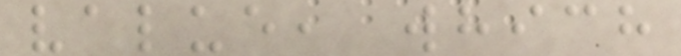value, which
